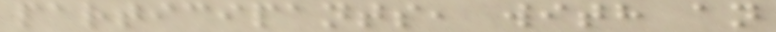participants, with an
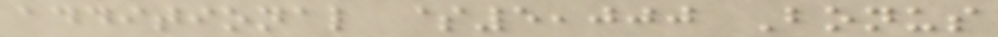additional $5,000 Bonus
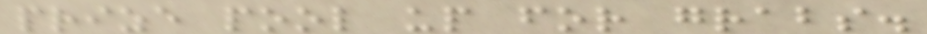prize pool up for grabs.
